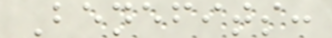Benefits:
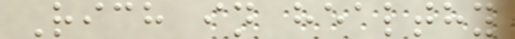Rich in healthy
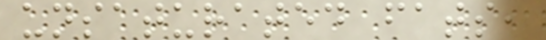unsaturated fats,
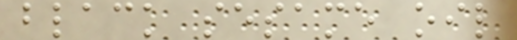black sesame oil
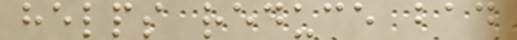helps reduce bad
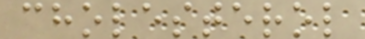cholesterol
